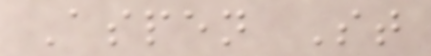Aspen St
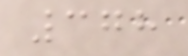378
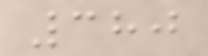380
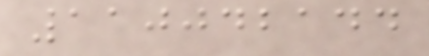110042144
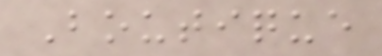Boutique
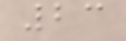23
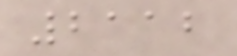2112
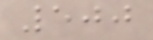500
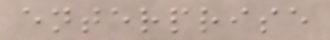enterprise
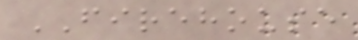FIREHOUSE
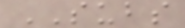SUBS
